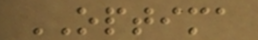OPTIMA
